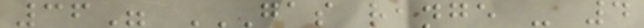36" GAS RANGE - 4
